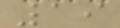19
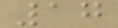17
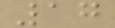17
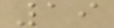19
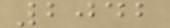2042
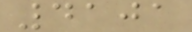4101
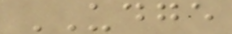UDGE
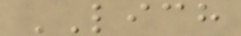LICH
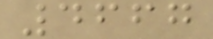4667
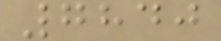7840
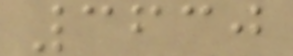3630
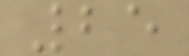25
